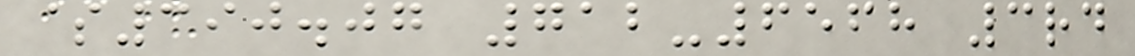$390.07 712-6568 3rd
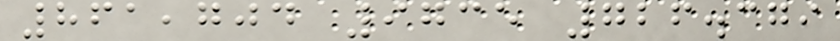861,704 9735 726.379
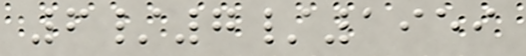6/7/1959
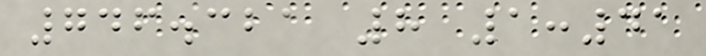746.321 8 1:41
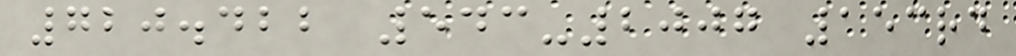720.422 543-2007 153rd
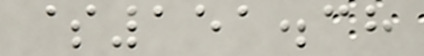$151.38
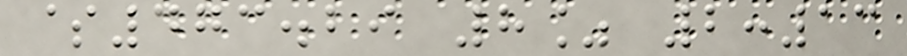$473.29 8% 2:13
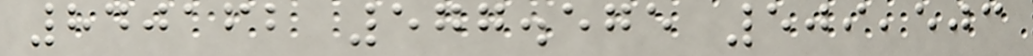840162 577.575 509,503
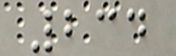234
